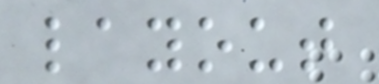layout
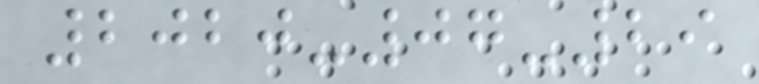2020-07-29
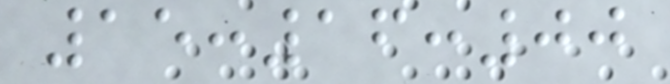15:16:00
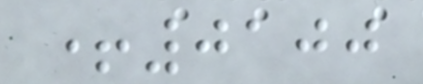+0100
